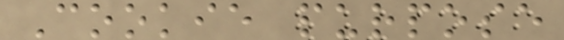Cookie purpose
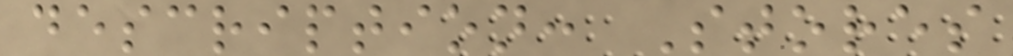description: Stores
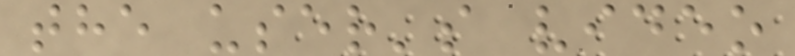the user's video
